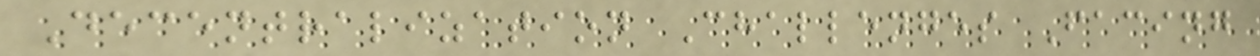Decentralization Challenges Facing
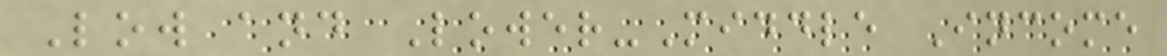Low and Lower-Middle Income
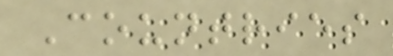Countries
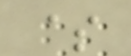$
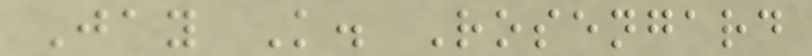Jay K. Rosengard
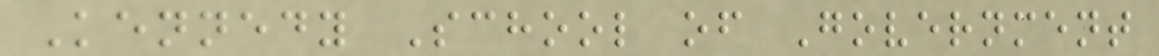Kennedy School of Government
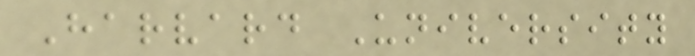Harvard University
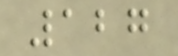127
